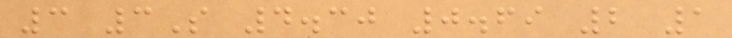3 3S 4.30 0.69 2 1
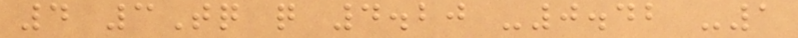4 3Tq q 4.20 -0.42 -1
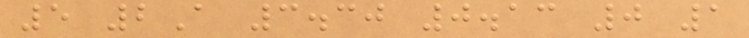5 2A 3.30 0.13 0 1
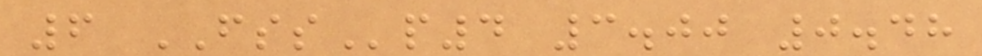6 FSSp4 3.00 0.48
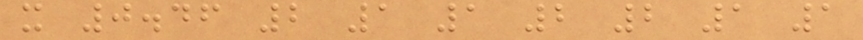x 0.46 2 1 1 2 2 1 1
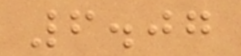6.07
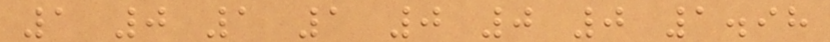1 0 1 1 0 0 0 1.98
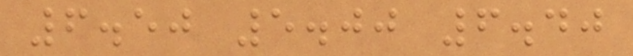6.50 5.00 6.40
